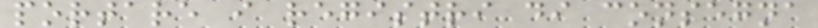portare i registri di consegna
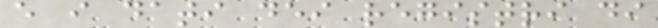e i dati dei registri di
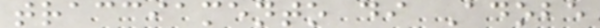tracciamento di Adobe
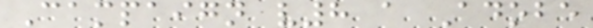Campaign v8 a Adobe
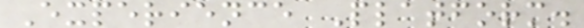Experience Platform.
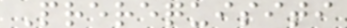Prerequisiti
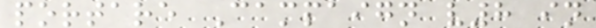portare Campaign v8 in
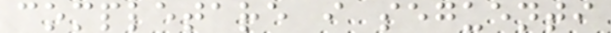completare i seguenti
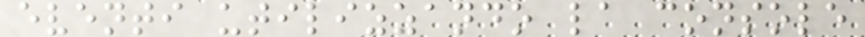eventi utilizzando la console
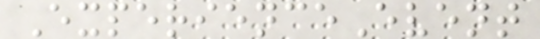ExperienceEvent
